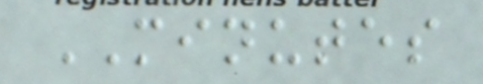MINUTES
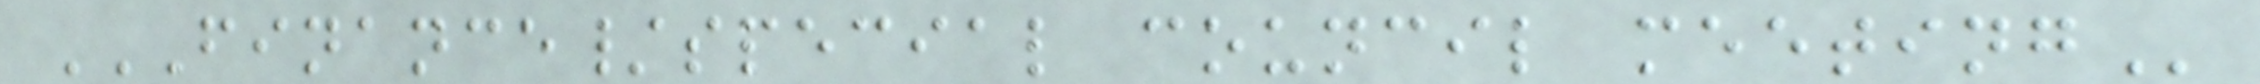FINANCE/SPECIAL COUNCIL MEETING
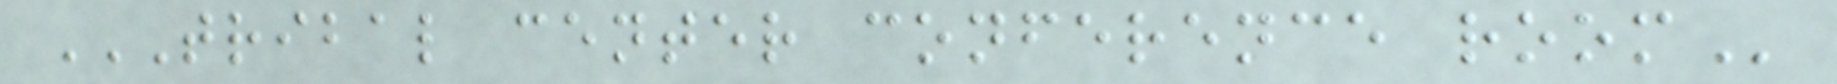TRIBAL CENTER CONFERENCE ROOM
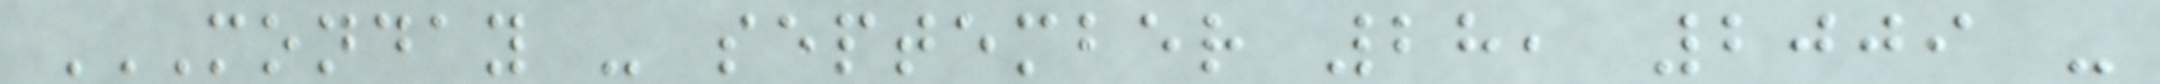MONDAY - SEPTEMBER 28, 2009 -
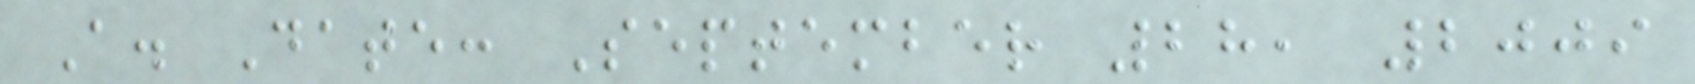A. Date: September 28, 2009
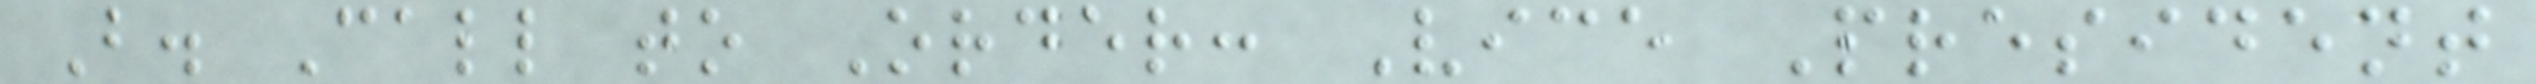B. Call to Order: Vice President
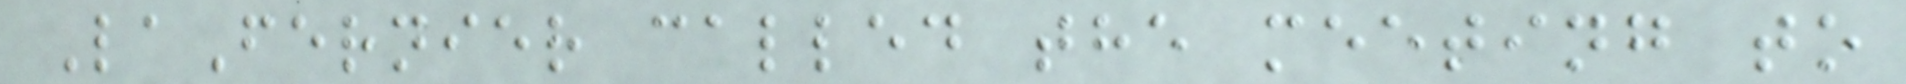LaFernier called the meeting to
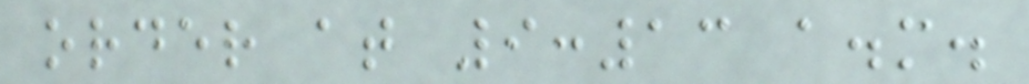order at 9:13 a.m.
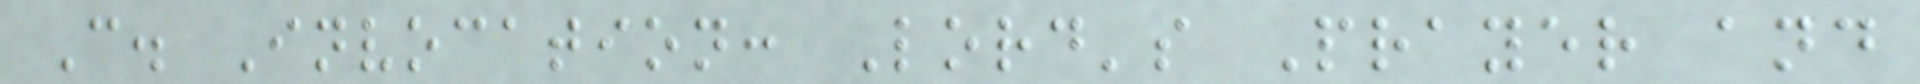C. Invocation: Lord's Prayer and
